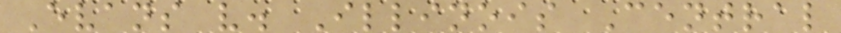Evans v. Illinois Central
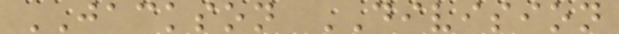JACKSON DIVISION
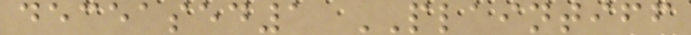deceased1 PLAINTIFF
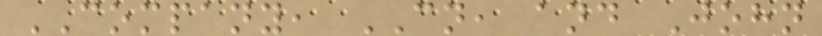COMPANY, CN, and John
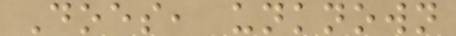Does, unknown
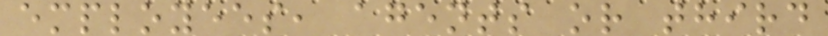employees, agents or third
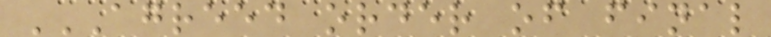AGREED ORDER OF FINAL
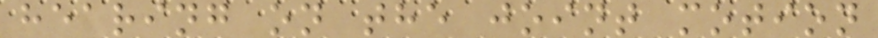hearing on the joint motion
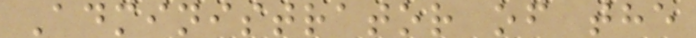Administrator of the
